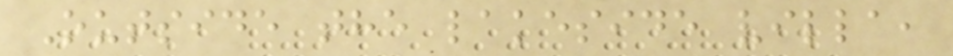Outside the lakeside villa,
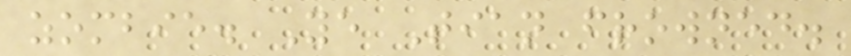zombie. Ye Tian frowned.
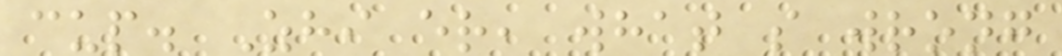cup. Zhi er, what s wrong
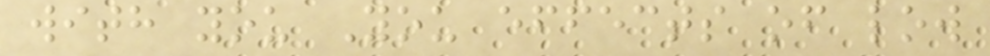with you You effects of low
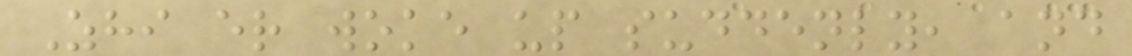Zhi er woke up suddenly, and
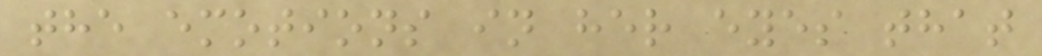the emotions in her eyes that
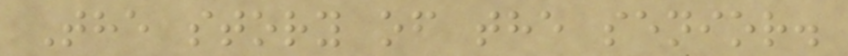The story of the senior.
